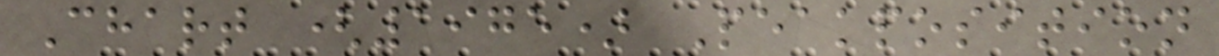Chart (1975) Peakposition
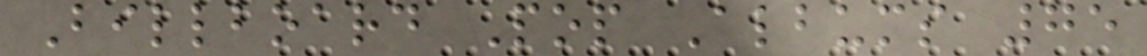Billboard Pop Albums 75
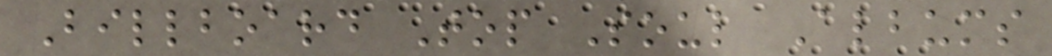Billboard Top Soul Albums
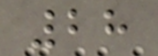28
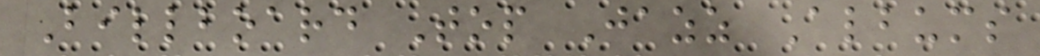Billboard Top Jazz Albums
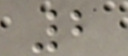2
